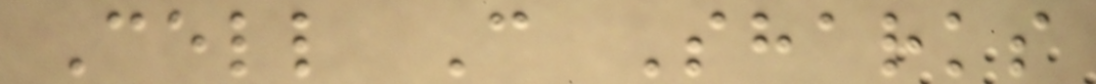Cell C Sharks
